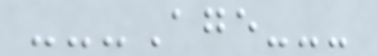---Age---
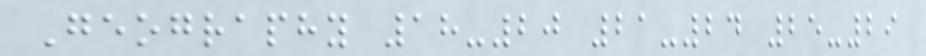Geography 18-20 21-24 25-29
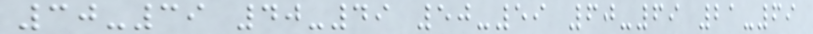30-39 40-49 50-59 60-69 21-69
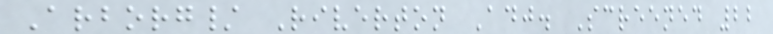Arborg/ Riverton Adj. Screened 22
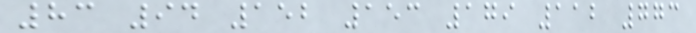83 94 152 153 179 112 773
